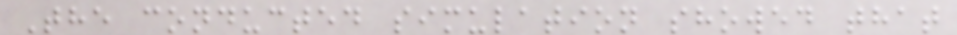The conducted simulation showed that
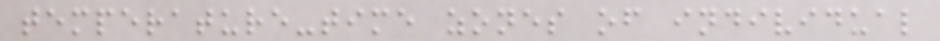temperature-time zones of individual
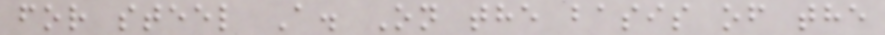for steel A. On the basis of the
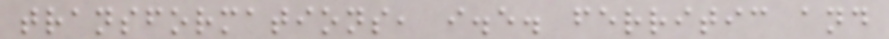transformations, i.e. ferritic and
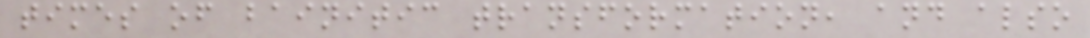times of bainitic transformation, and also
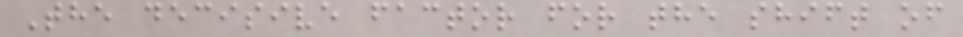The decisive factor for the shift of
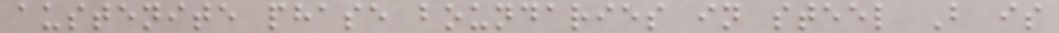austenite phase boundaries in steel B is
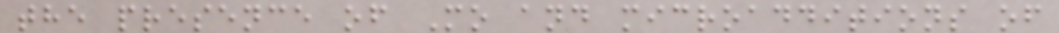the presence of Mo and microadditions of
